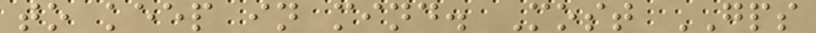to keep in mind. Most GPS
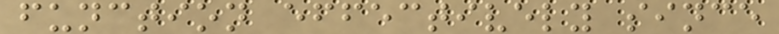function effectively since
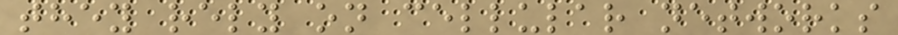they rely on cellular networks
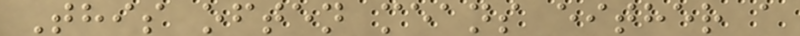This often means either a
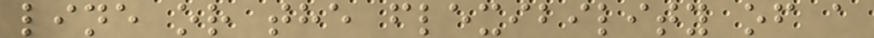line or the flexibility of a
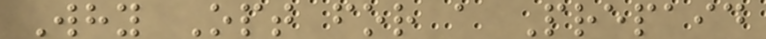Why Opt for a Prepaid
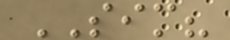SIM?
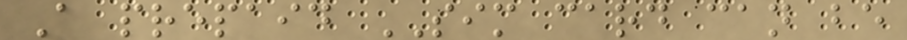A prepaid SIM card can be
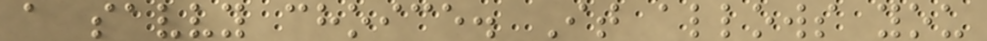a savvy choice. It allows you
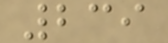239
